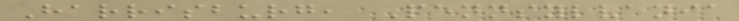Harrisburg, Pennsylvania
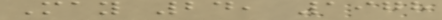May 24, 1978
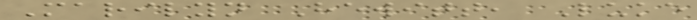Marilyn Hewitt, Luke
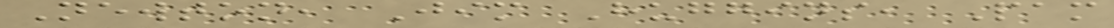Newton, Jim Huggins, Pam
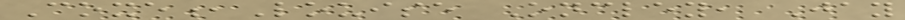Coxe,Louise Oncley, Jay
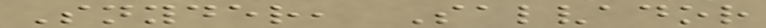Snyder, Salvador
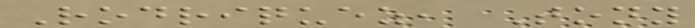Rodriquez, Tony
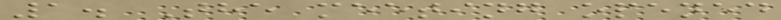1. The meeting opened
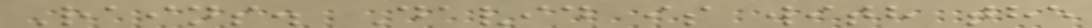Rains. David is with the
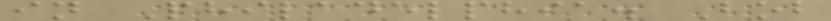in Philadelphia. Bob
